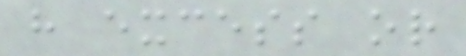have excess or
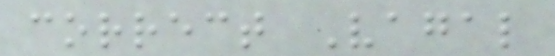correct Vagal
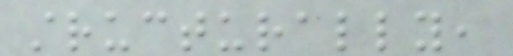structurally,
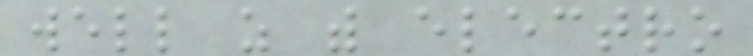well as with electro
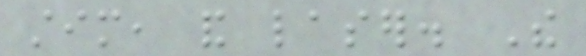stim, and laser. The
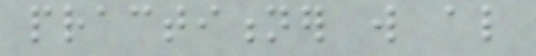practitioner will also
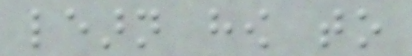learn how to
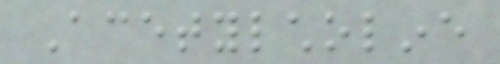Acetylcholine
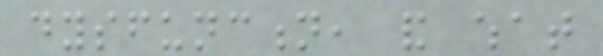dysfunction, and what
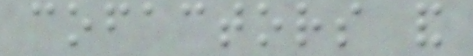cofactors and
